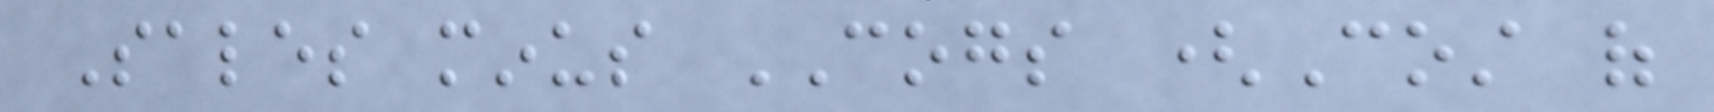Sales minus COGS (Cost of
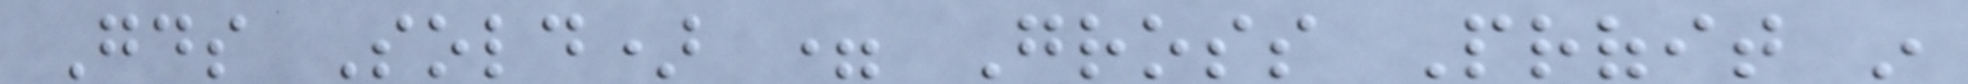Goods Sold) = Gross Profit in
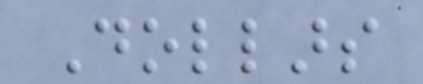Dollars
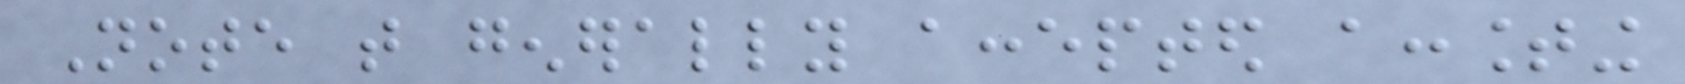Note that generally accepted accounting
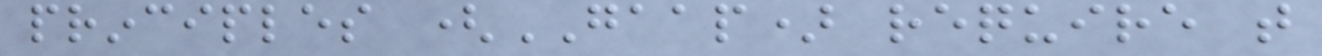principles (GAAP) require that
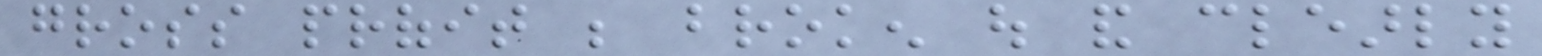gross profit be broken out and clearly
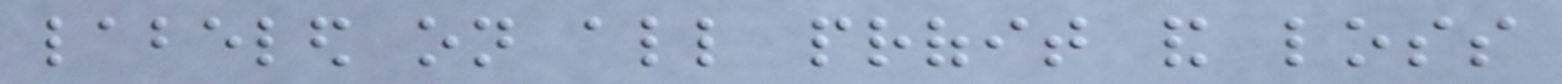labeled on all profit and loss
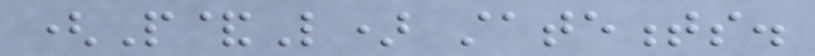(P&L) statements.
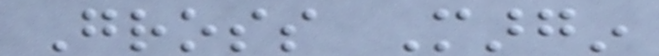Gross Margin
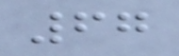67
